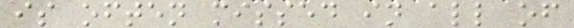is often missed in all of
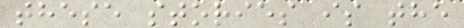these stories is the
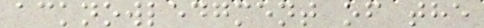acknowledgment of the
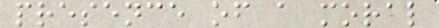presence of a moral
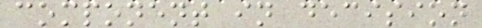component in decision
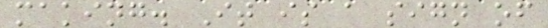making. It is a sign of
